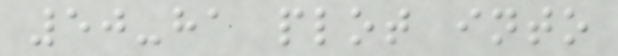50-ha plot into
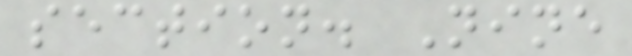section. Nine
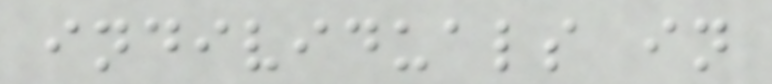individuals in
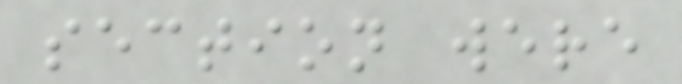section were
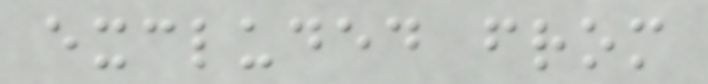excluded from
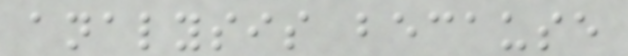analysis because
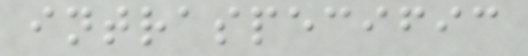intraspecific
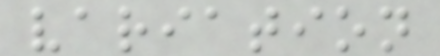variation
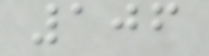106
